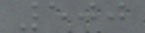500
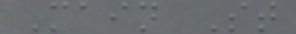Main St
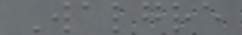Walgre
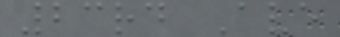23rd Ave
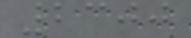2300
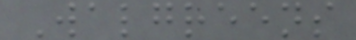Walgreens
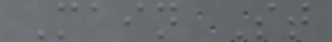Main St
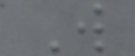W
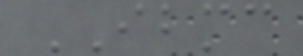IBMC
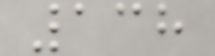138
